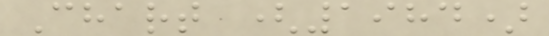Chart (1984)
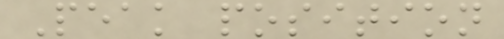Peak position
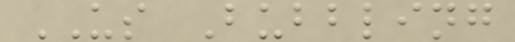US Bubbling
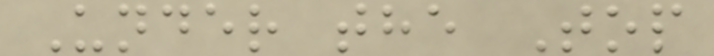Under the Top
